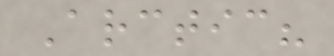Arctic?
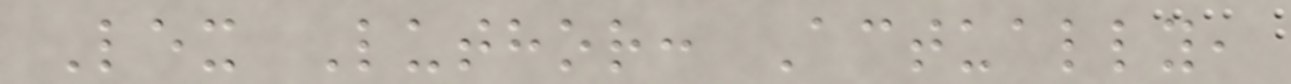Lex Luthor: Actually,
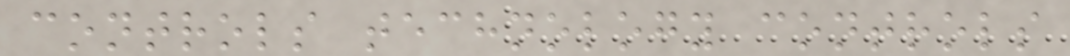controls technology controls
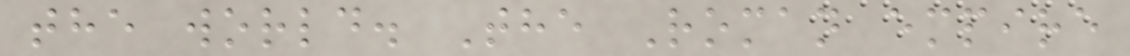the world. The Roman empire
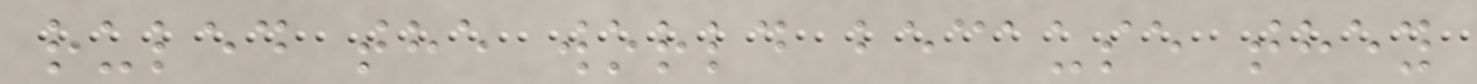ruled the world because they
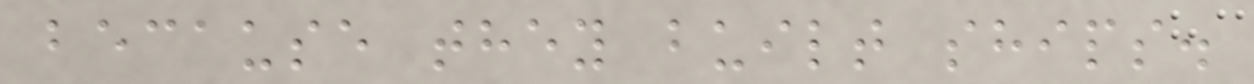because they built ships.
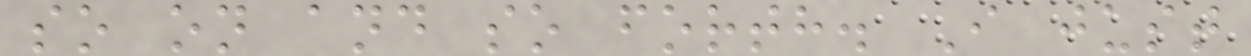so on and so forth. I just
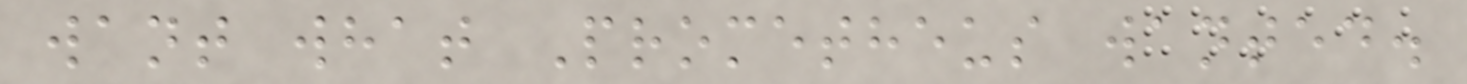want what Prometheus wanted.
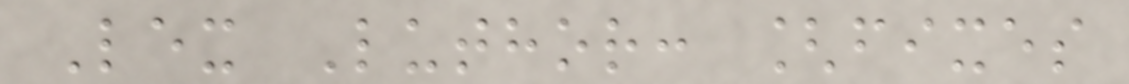Lex Luthor: [fixes
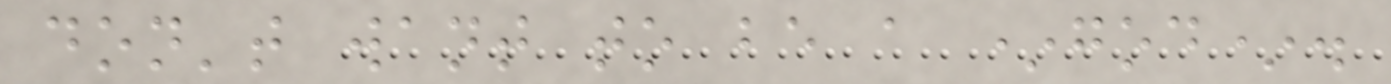don't want to be a *god*.
